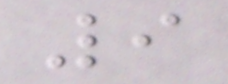9
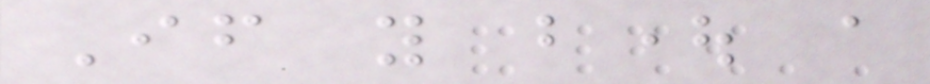If you bought a
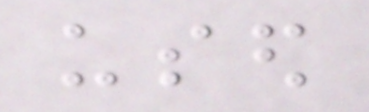used
